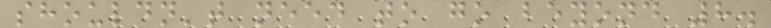shouldn't need to go beyond 8.
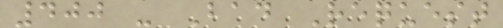400 - Bad Request
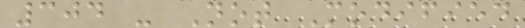304 - Not Modified
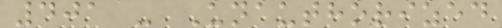401 - Unauthorized
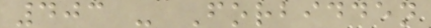403 - Forbidden
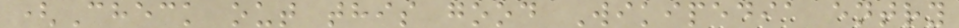(Check out this good Wikipedia entry
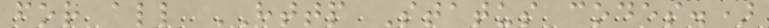for all HTTP Status codes.)
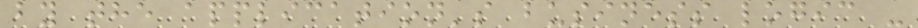by the application's business logic -
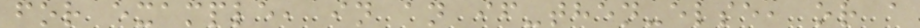for example, in an if-then-else, or a
